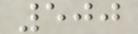500
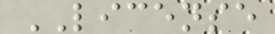LICENSE
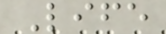Life
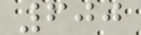600
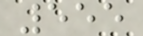555
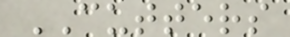CUTTERS
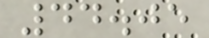44.05
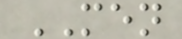MEN
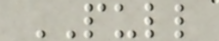PULL
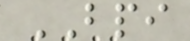BPI
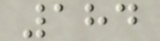184
